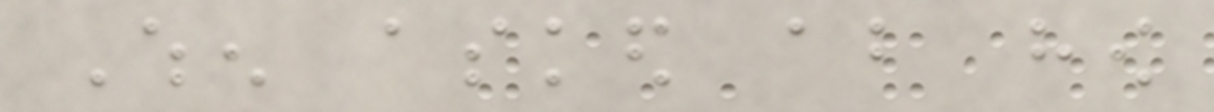When asked about how
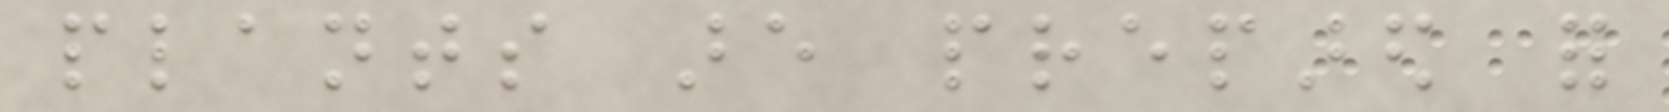plants are prepared for
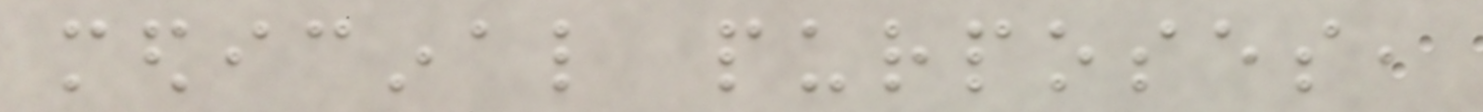medicinal purposes,
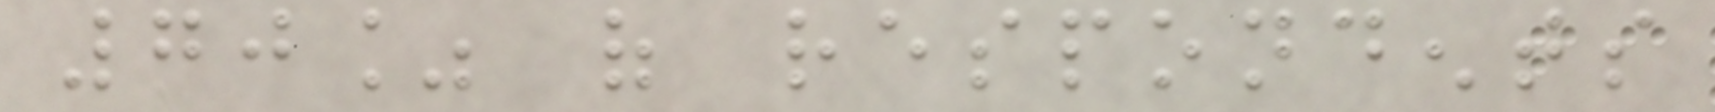70% of respondents
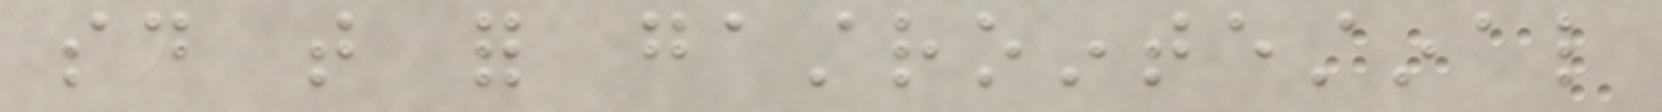said that for gastrointestinal
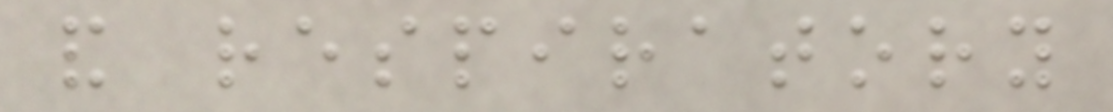and respiratory
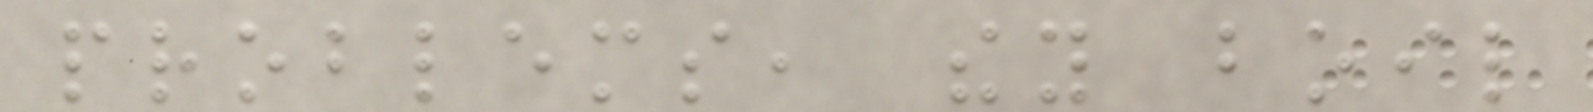problems, they boil
